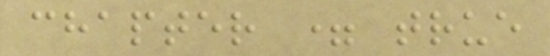chapter = true
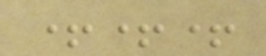+++
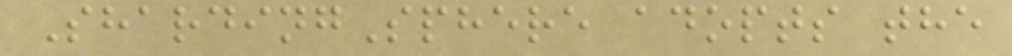ShardingSphere adopts the
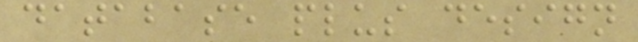database plus design
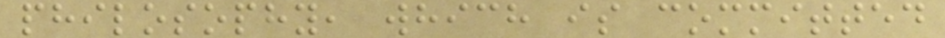philosophy, which is committed
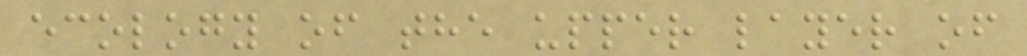ecology of the upper layer of
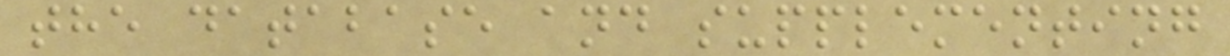the database and supplementing
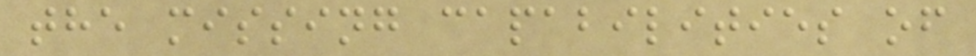the missing capabilities of
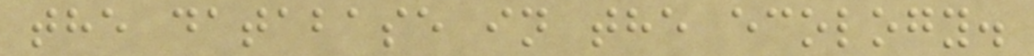the database in the ecology.
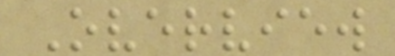Overview
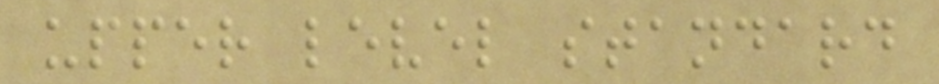upper level standard
